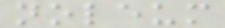noleum
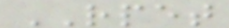RPET
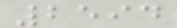2594
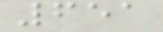651
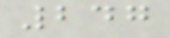247
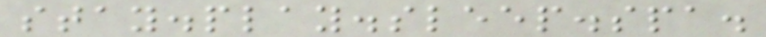stay.play.sleep.spa.
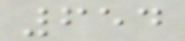654
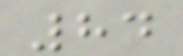84
